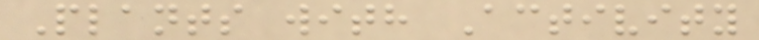Plants with Activity
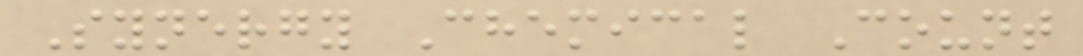Synergy Chemical Count
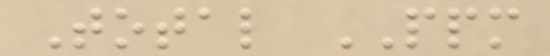Total PPM
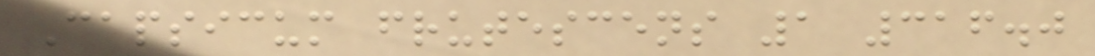Capsicum frutescens 1 316.0
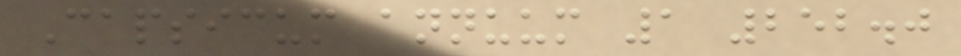Capsicum annuum 1 252.0
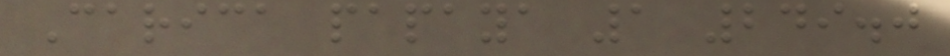Carica papaya 1 249.0
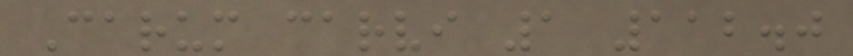Carum carvi 1 112.0
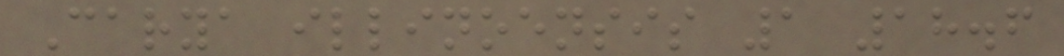Carya illinoensis 1 18.6
